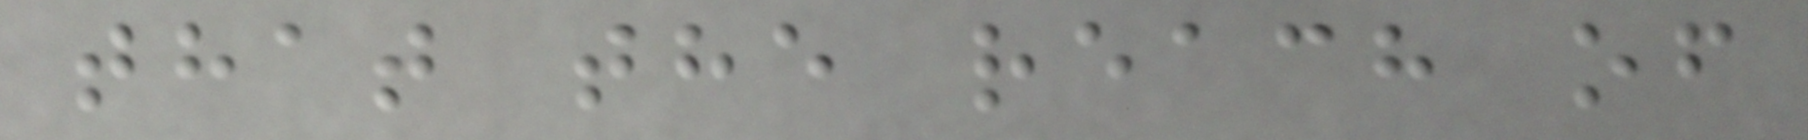that the reach of
